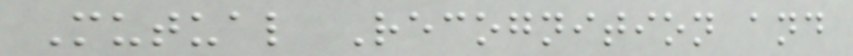Mutual Recognition and
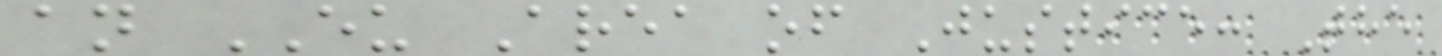an EU Area of Justice: The
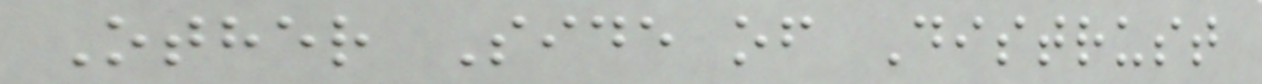Other Side of Distrust
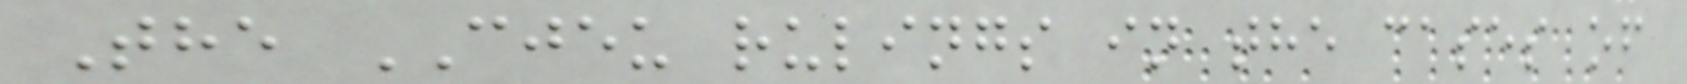The CJEU rulings in the cases of
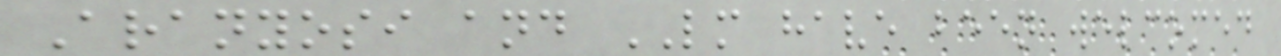Aranyosi and LM have been welcomed
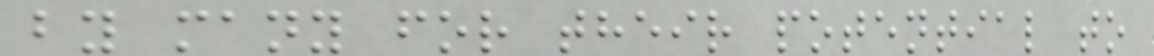by many for their potential to
